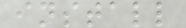install
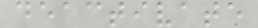deactivate
